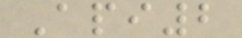Api2
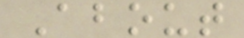About
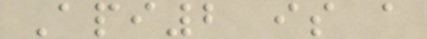Api2 is a
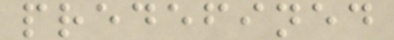predefined
